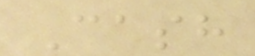Cash
